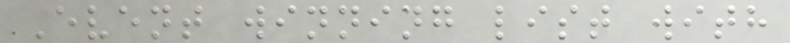Event winning list with
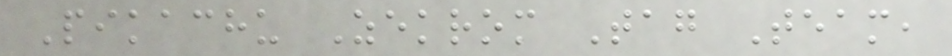Pikachu Zekrom Tag Team,
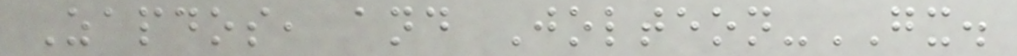Zapdos, and Jolteon-GX.
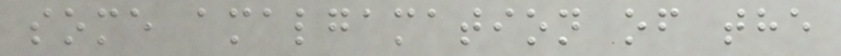some amalgamation of the
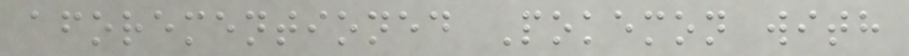aforementioned Pokemon with
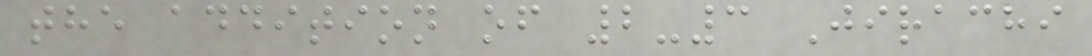the addition of 2-3 Jirachi
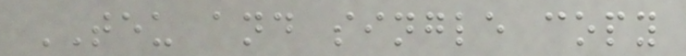TEU and single copy
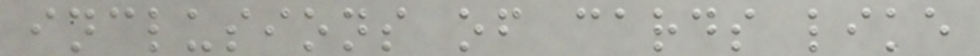inclusions of cards like
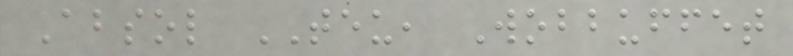Absol TEU, Wobbuffet
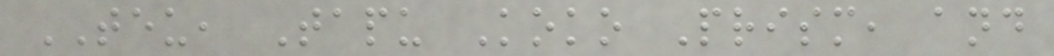TEU, Tapu Koko Prism, and
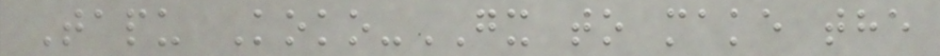Tapu Koko-GX to make the
